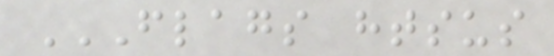FLAGS HTSUS
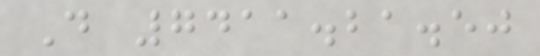D 7411.21.50
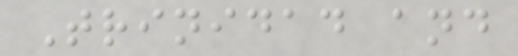Trinidad and
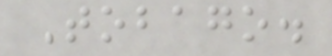Tobago.
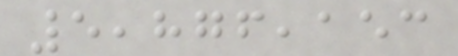5,876,153
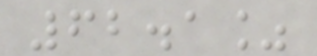62.1%
